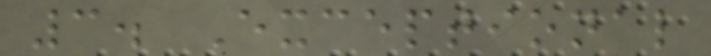3. Exceptional
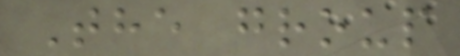The group
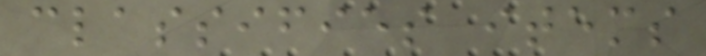classifies items
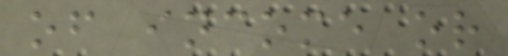of income or
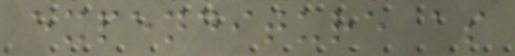expenditure as
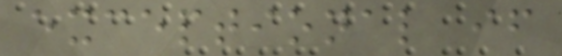exceptional if
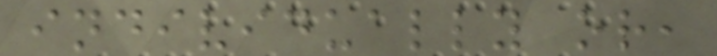individually or,
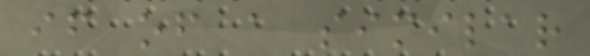if of a similar
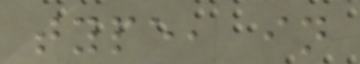type, in
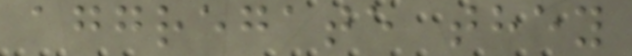aggregate they
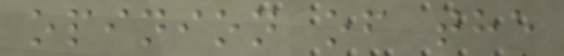opinion of the
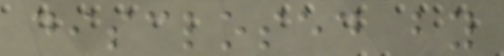disclosed by
